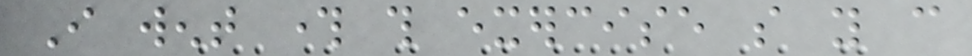I went through this exercise so you can
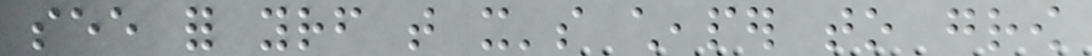see for yourself that it's cheaper to grow
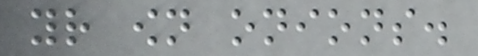your own onions.
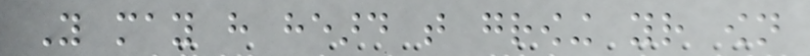You may have heard that growing your own
